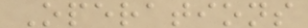Operations
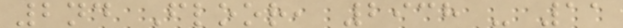2nd Floor, 2938 - 11
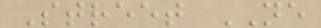Street NE
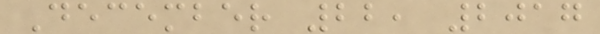December 22, 2017
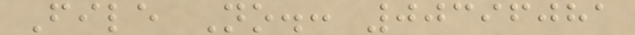File No.: 00396081
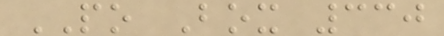PO Box 330
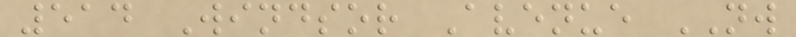514 Windsor Avenue NW
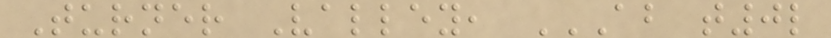Turner Valley, AB T0L
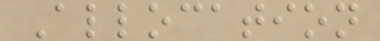Allocation
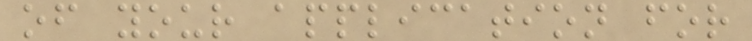of your application for
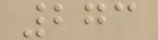273
